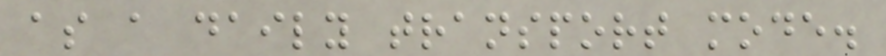as a daily transport mode.
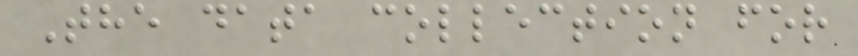The data collection for
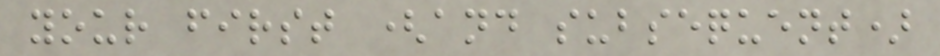your first (and subsequent)
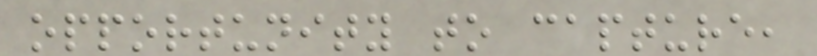opportunity to capture,
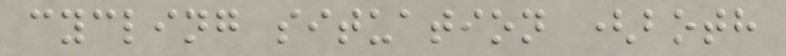cycling situation (both
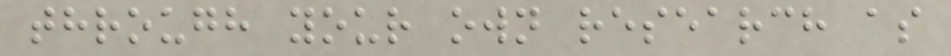through your own research as
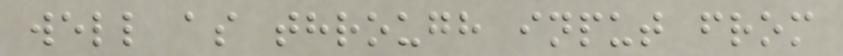well as through input from
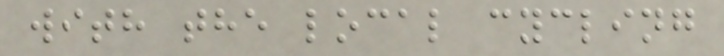with the local cycling
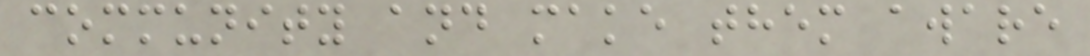community and make them aware
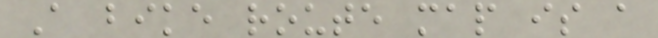A bike route map is a
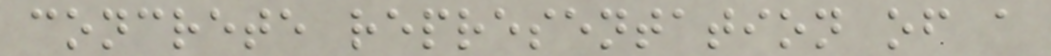concrete representation of a
